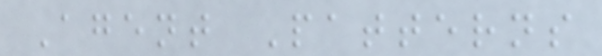Agent Patterns
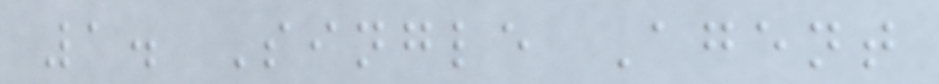1. Single Agent
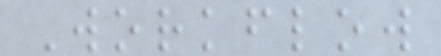Workflow
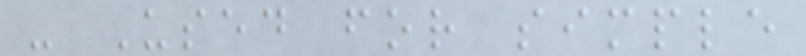- Used for simple
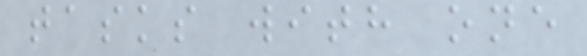tasks with one
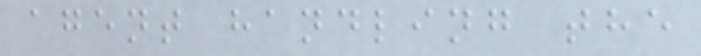agent handling the
